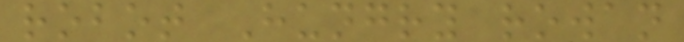robot Hungry rowan
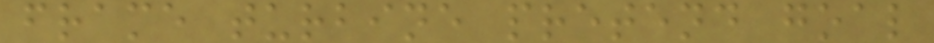frame turbine pretend goal
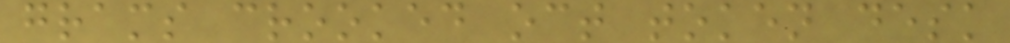grams crooked oct token desk
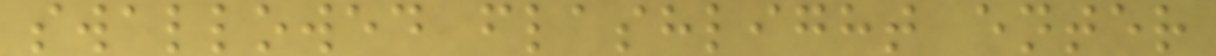swallowed flashlight enter
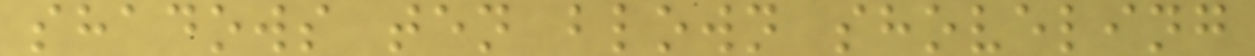shadows ten blown shoveling
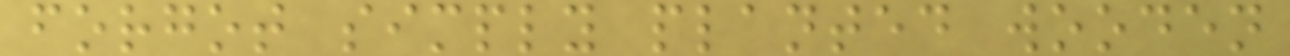forgot simply planted wooden
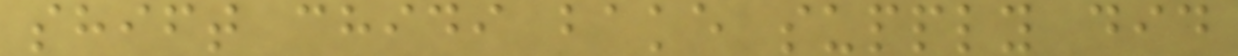shift chidi bake supply did
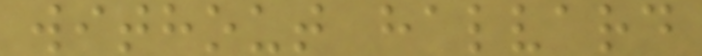without halvard
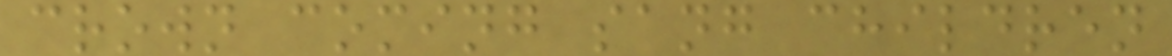crown coming sang children
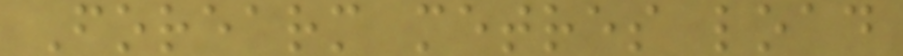Forearm metres load
